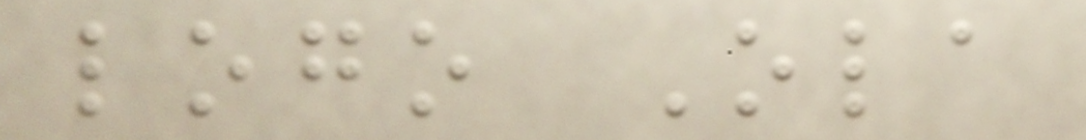logo Ola
